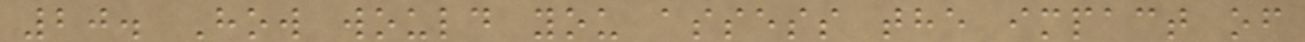20. How would you assess the impact of
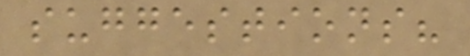suggestions?
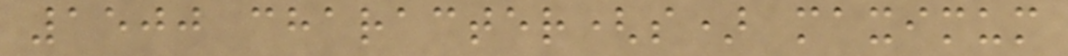1500 character(s) maximum
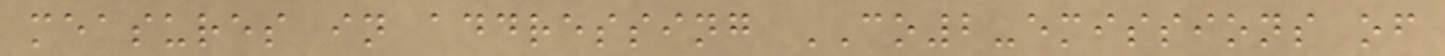measures in addressing CO2-emissions of
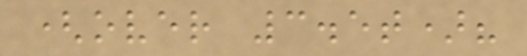(over 3.5t)?
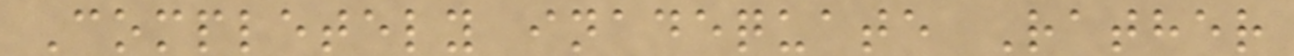Completely inadequate Rather
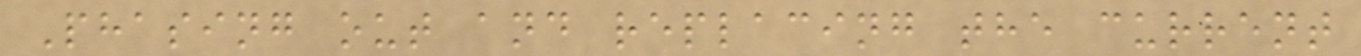Phasing out and replacing the current
